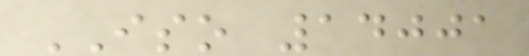ISO 14001
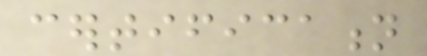certification
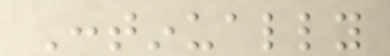Continually
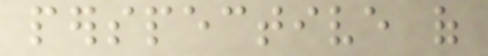perspective of
